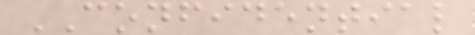CONFIDENTIAL
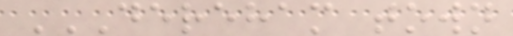DEREHAM TOWN
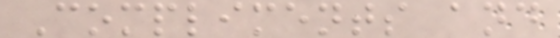Compliments and
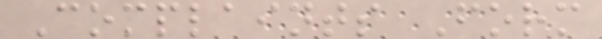Complaints Form
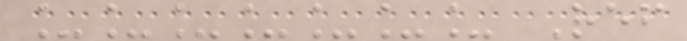_______ Ref
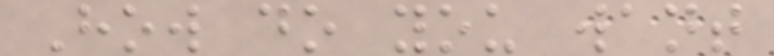How do you want
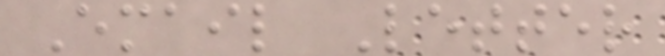Email Letter
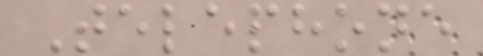Telephone
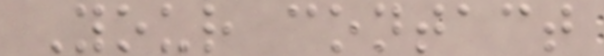Your contact
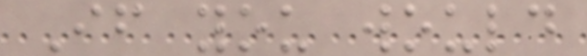If you would
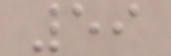59
